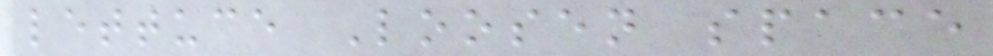lettuce Loosen space
